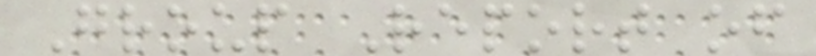Group Report of
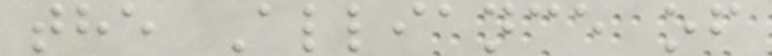the Alliance of
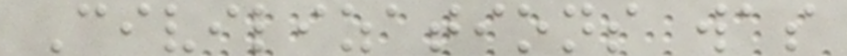Civilizations was
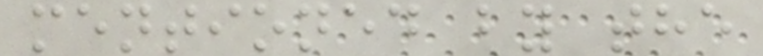mentioned by the
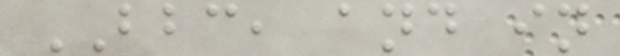BBC, and in
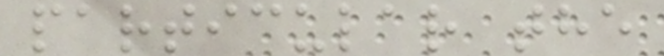particular the
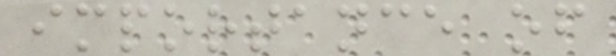importance of
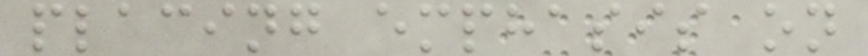placing emphasis on
